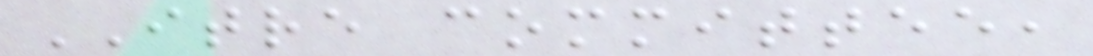ITRE committee,
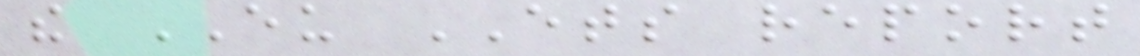the EU ETS report
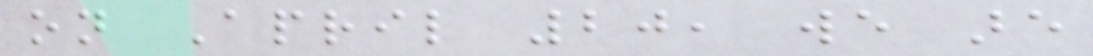on April 20, we are
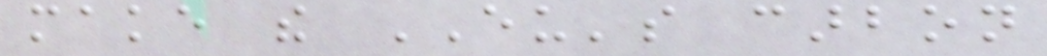make the EU's carbon
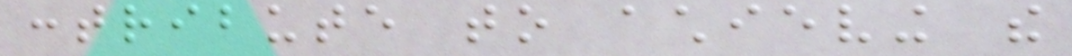contribute to achieving the
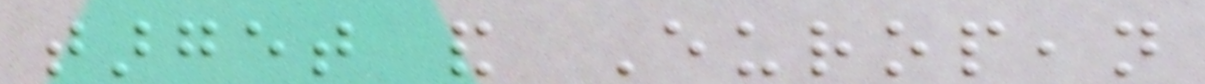target and European
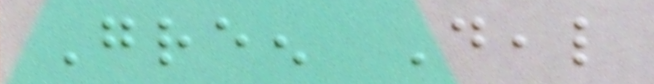Green Deal
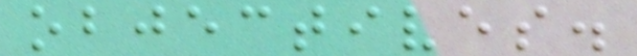objectives.
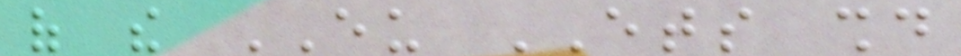of the EU ETS should
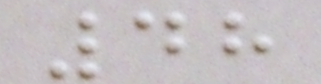48
